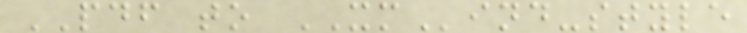PDF to XMind-style
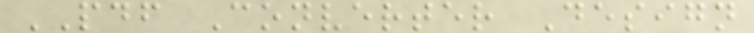PDF Converter Design
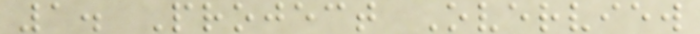1. Project Overview
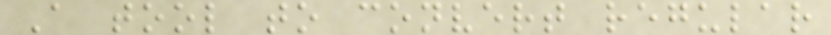A tool to convert regular
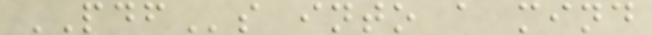PDFs into a mind
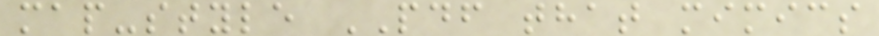map-style PDF that mimics
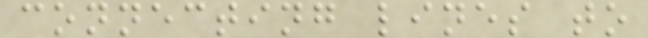connecting lines to
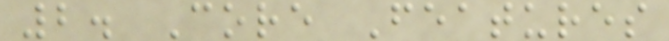2. Core Features
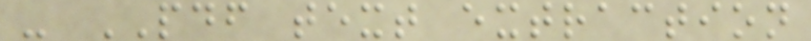- PDF text extraction
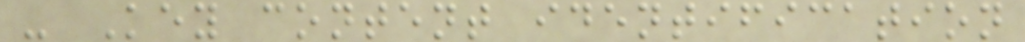- Key content identification
